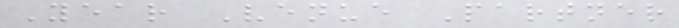Year Venue Partner
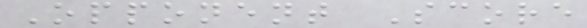Opponent Score
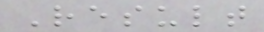Result
